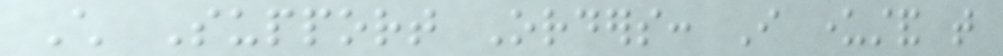Child Support Orders: I understand that
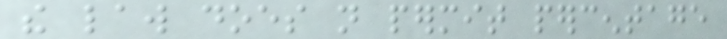the law does not permit percentage
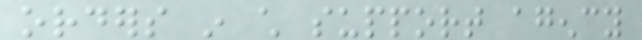orders in child support agency
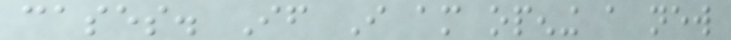cases. If I am opening a new
